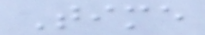Time
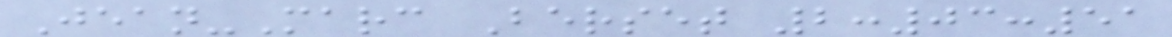Jean-Marc Berset 2:03:51
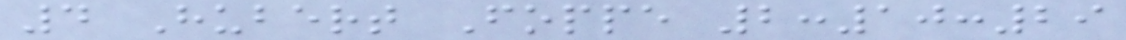4 Hubert Foppe 2:10:29
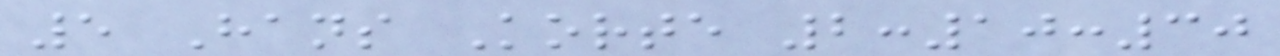5 Hans Korte 2:10:30
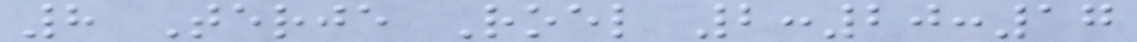8 Terje Roel 2:20:17
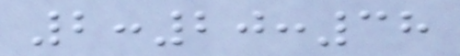2:20:38
